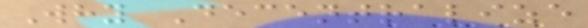Why Decentralize
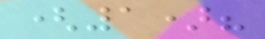(1)?
